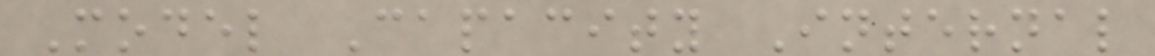Model Capacity Internal
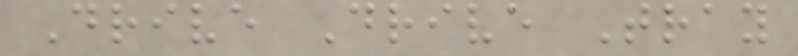Drive Drive Tray
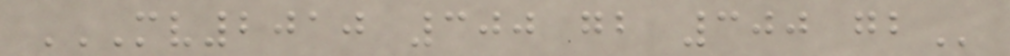MV2010 300 GB 300 GB
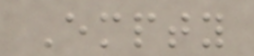Empty
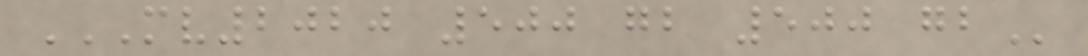MV2020 500 GB 500 GB
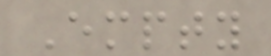Empty
